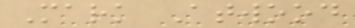Mark Atwood
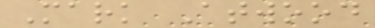Mark Atwood
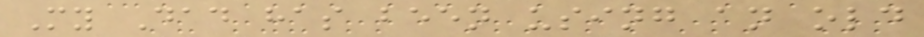My Dad has been using an old
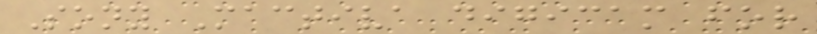Sony Mactiva digicam for
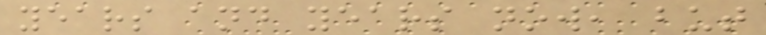years and years now, but
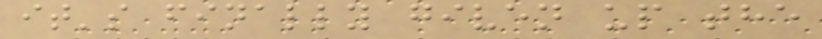it's finally given up the
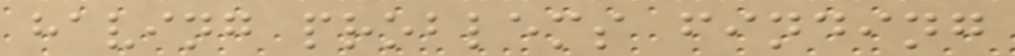having problems finding
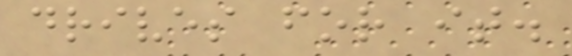drives for it.
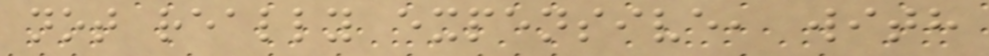not really expensive, with
